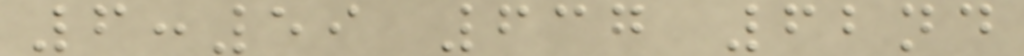6:59 637 62nd
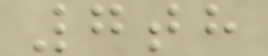7th
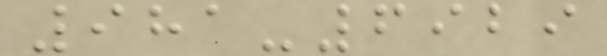981-6929
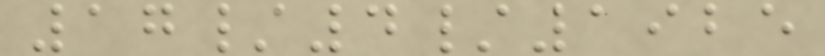17/4/1925
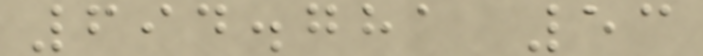694.781 53
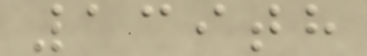139th
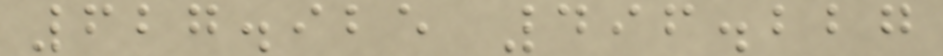627.925 496.227
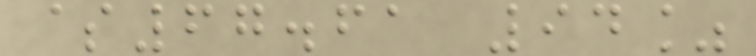$67.61 94%
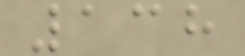138
